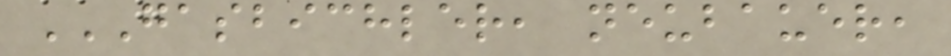GASBICHLER, NEUBAUER,
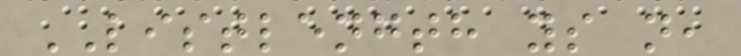LISTLENGTH ys n,
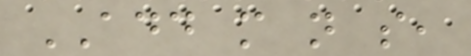ADD m n s,
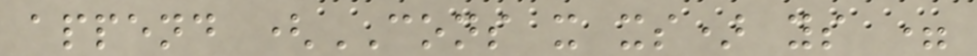append (CONS x xs) ys =
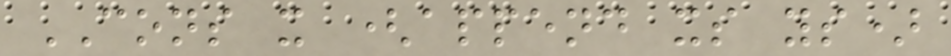CONS x (append xs ys)
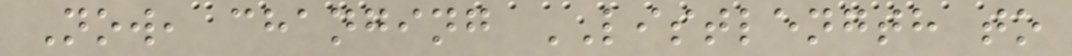Now, changing LISTLENGTH to
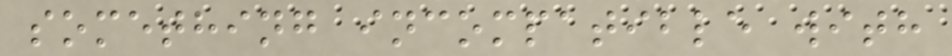something incompatible with
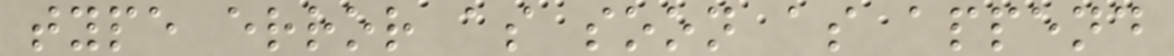type error as soon as append
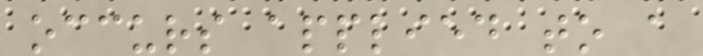occurs applied to a
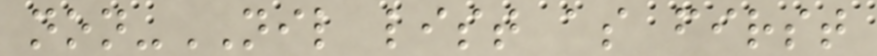non-NIL list as first
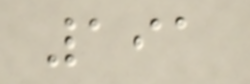191
